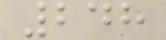248
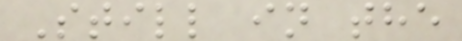Still in the
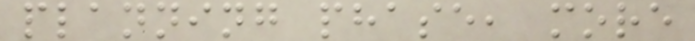planning phase, more
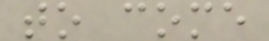to come
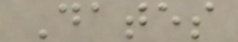Dates
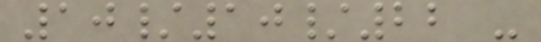10/10/22 -
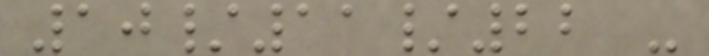10/11/22 -
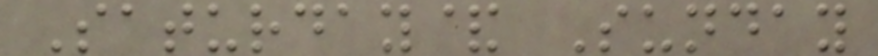Saturday& Sunday
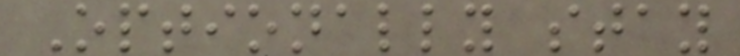Optionally stay
